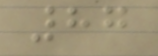87
